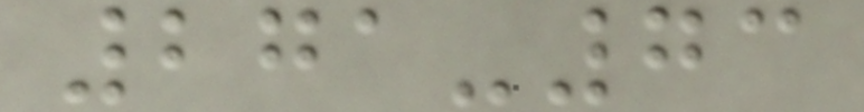271-73
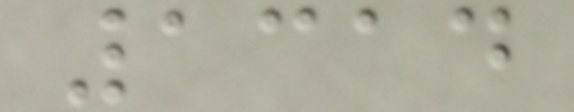1314
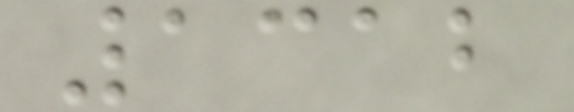1312
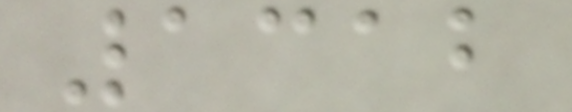1312
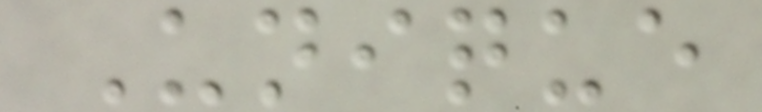Unique
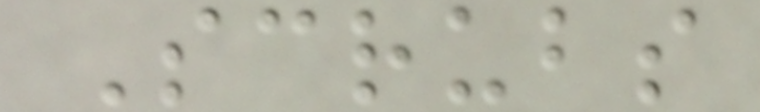Scrubs
